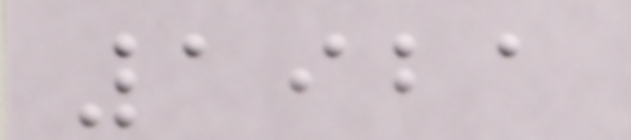1921
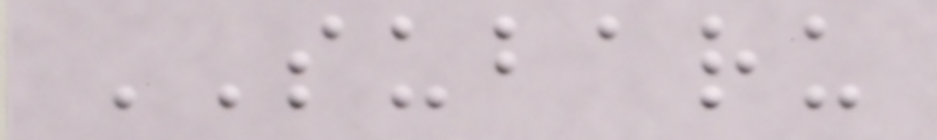SUBARU
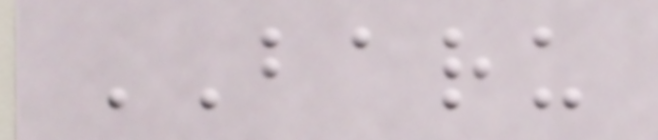BARU
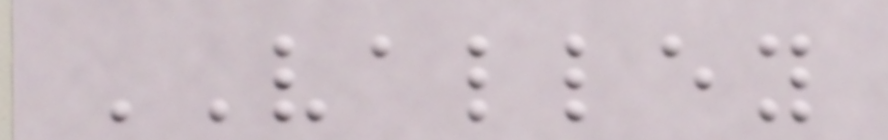VALLEY
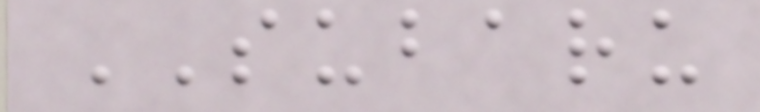SUBARU
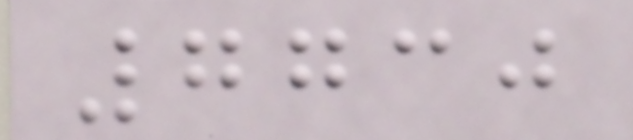7730
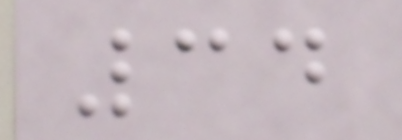34
